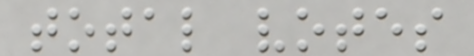total votes
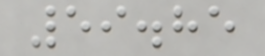59.85
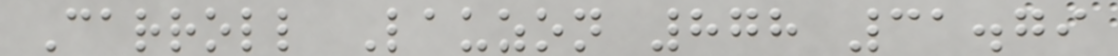Carroll Lauzon 878 31.79
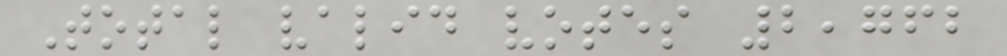Total valid votes 2,762
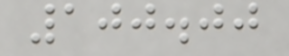100.00
